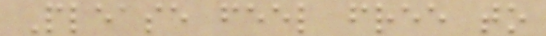Please feel free to
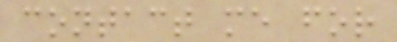contact me for
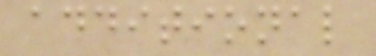additional
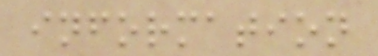information
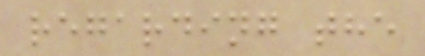regarding the
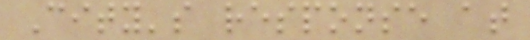City's response at
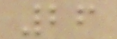26
